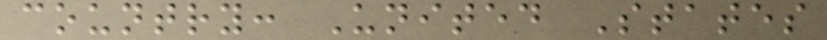country: United States
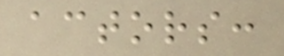actors:
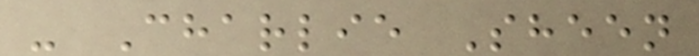- Charlie Sheen
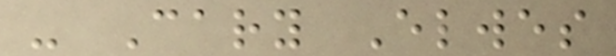- Cary Elwes
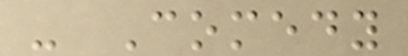- Comedy
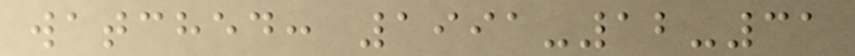watched: 1991-12-31
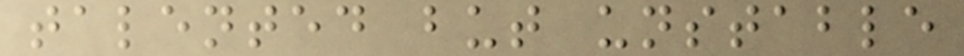talented but unstable
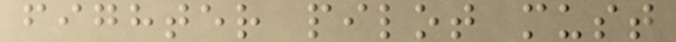fighter pilot must
